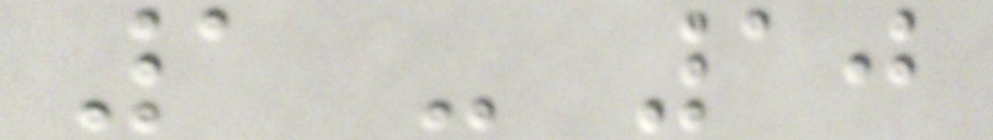1 - 10
